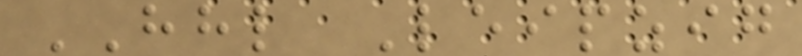HHL Leipzig
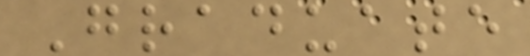Graduate
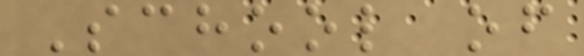School of
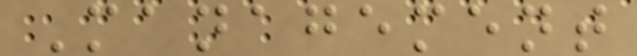Management
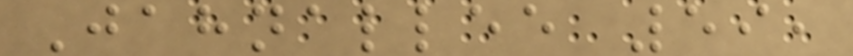Jahnallee 59,
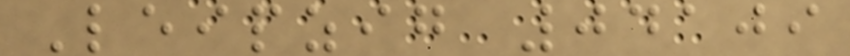Leipzig 04109
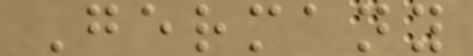Germany
